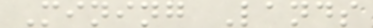Mining Lands
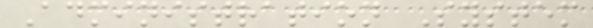Administration System
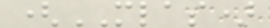(MLAS)
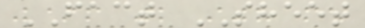FACT SHEET
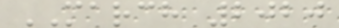MARCH 2020
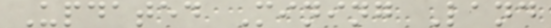Updated Mining Land
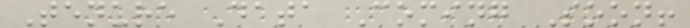Tenure Data Coming Soon!
